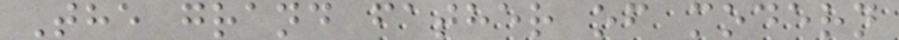The grand father of modern
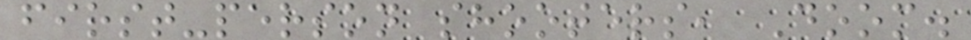first-person shooters, Doom.
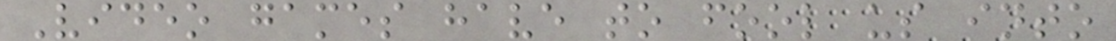Video games have to fool us into
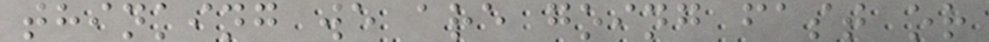thinking we are going fast or
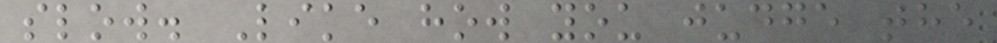slow. Like how you judge the
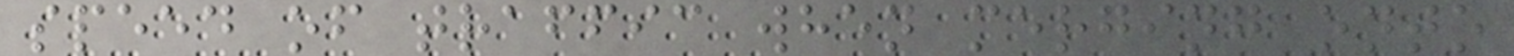speed of traffic when merging onto
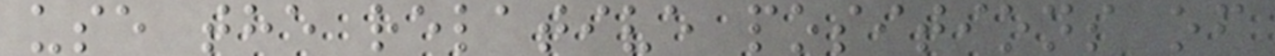use the relative positions of
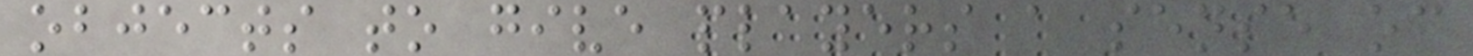objects to give players a sense of
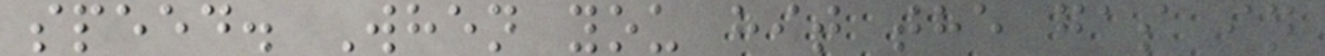speed. When you hit the gas in
